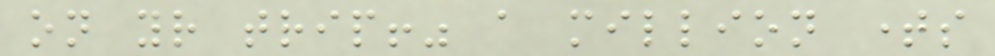on your trip!" a million times
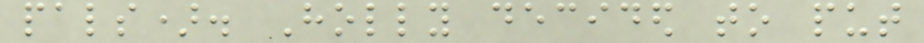pals). Holly decided to put
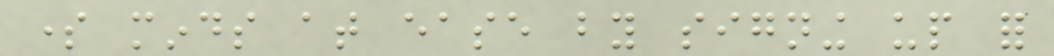some minds at ease by signing up for
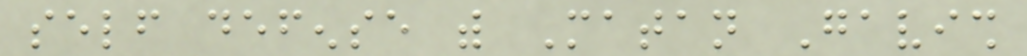self defense with Matan Gavish
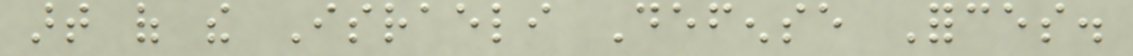art of the Israeli Defense Forces.
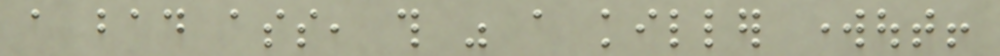a bad ass, this was a killer workout!
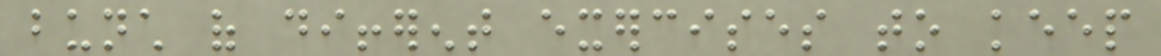bunch of different exercises to keep
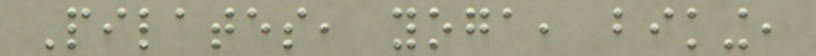Pilates, yoga, biking,
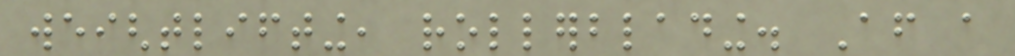weightlifting, rollerblading. After a
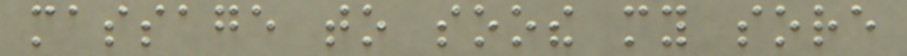massage to soothe my sore
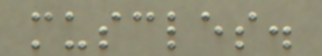muscles.
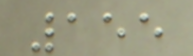155
